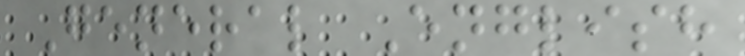General English
